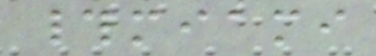#miami
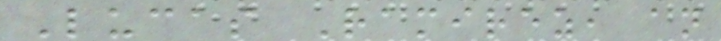Lucas Ramirez, an
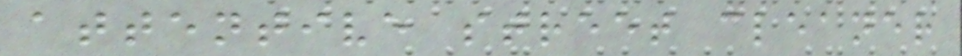attentive street cleaner
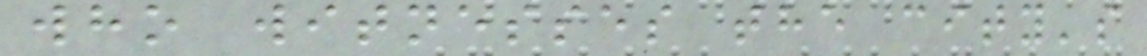who witnesses the city's
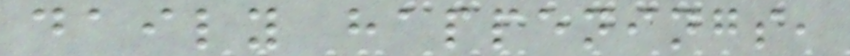daily happenings,
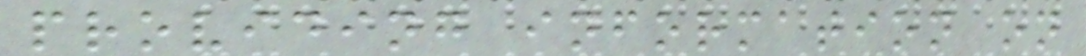providing information on
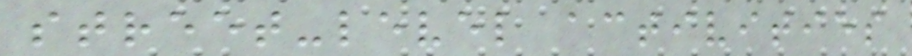street-level activities
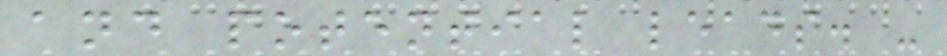and potential leads. -
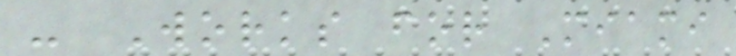- Works for Miami
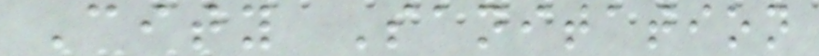City Sanitation
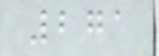271
